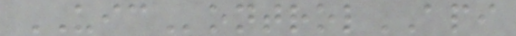UIControlAPI
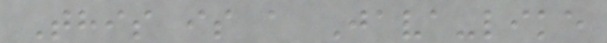This is a Java-like
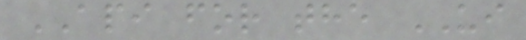API for the UI
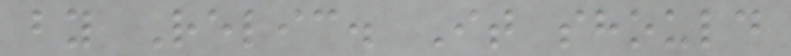by Relic. It should
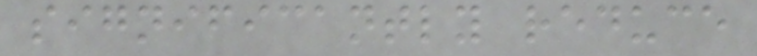significantly reduce
